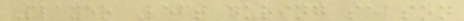Player Left during season
